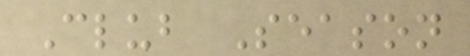Club Season
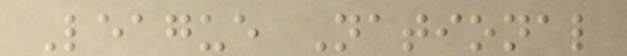League National
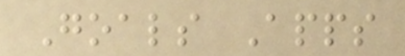Goals Apps
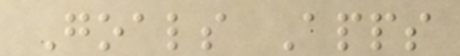Goals Apps
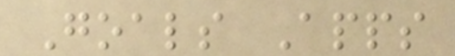Goals Apps
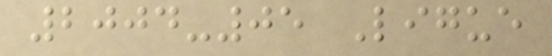2004-05 Ligue
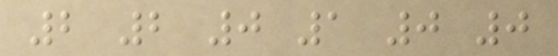2 2 0 1 0 0
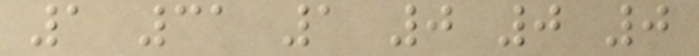1 31 1 0 0 0
